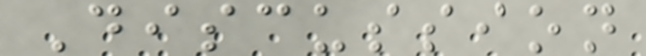Discussion
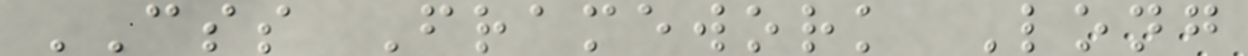CSS Framework Long
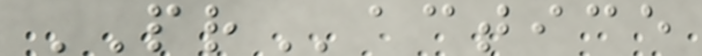PRactice
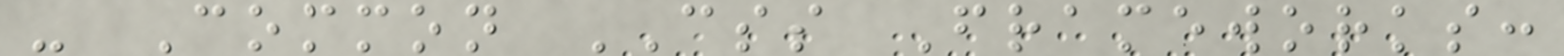- Common CSS Frameworks:
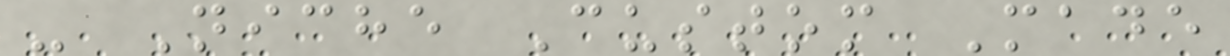- Niche Custom Made
